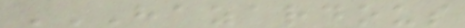HAZARDOUS
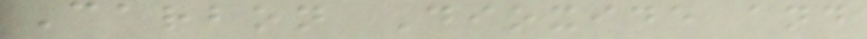Carbon Dioxide and
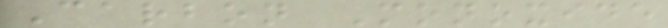Carbon Monoxide
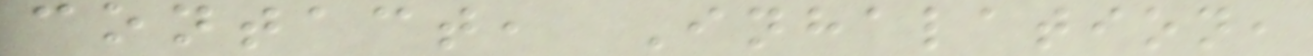contact, Inhalation,
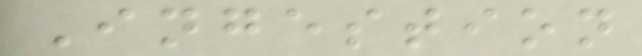Ingestion
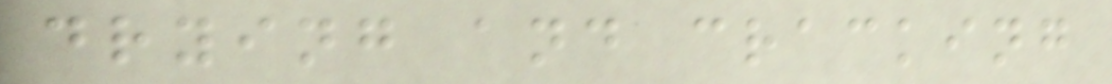drying and cracking
